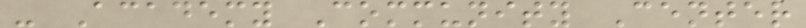- Academy Community Center
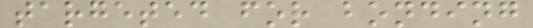targeted for bonding
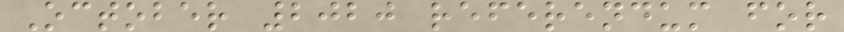October 2020 referendum for
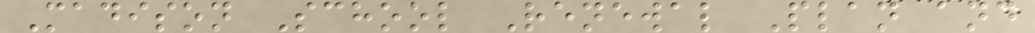Madison School Renewal Plan and
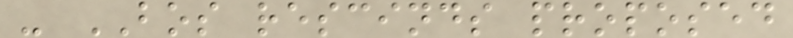- BOS rescinds proposed
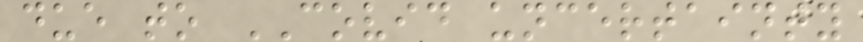due to COVID uncertainty
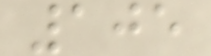105
